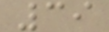39
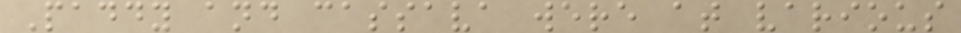Paddy and cassava were at various
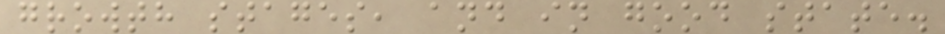growth stages, and in good state.
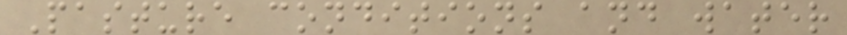Pasture conditions and water
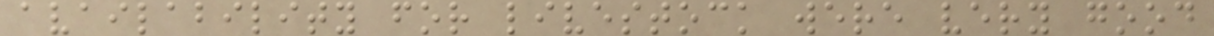availability for livestock were very good
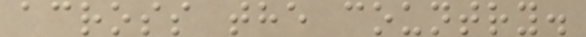across the country.
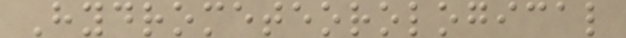Hydrometeorological
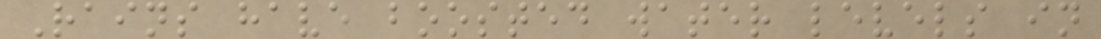Rains have boosted water levels in
